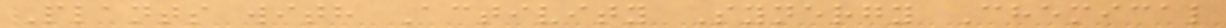Plants with Activity Synergy Chemical
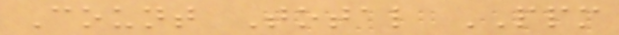Count Total PPM
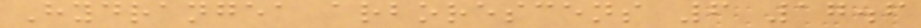Hydrangea arborescens 6 17.6
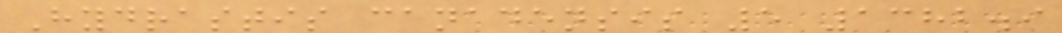Hydrastis canadensis 5 1382.9
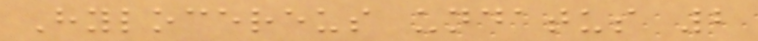Hylocereus undatus 2
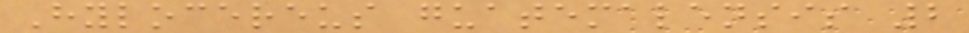Hylocereus guatemalensis 2
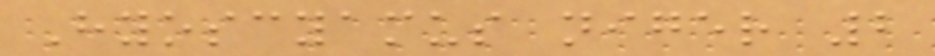Hyoscyamus niger 2
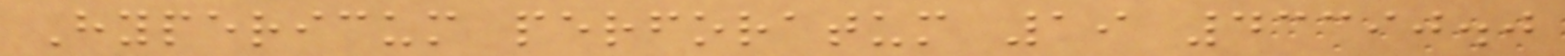Hypericum perforatum 19 43390.0
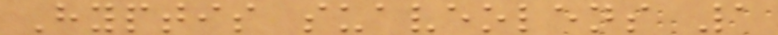Hyptis suaveolens 1
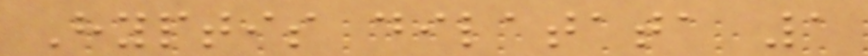Hyptis dilatata 1
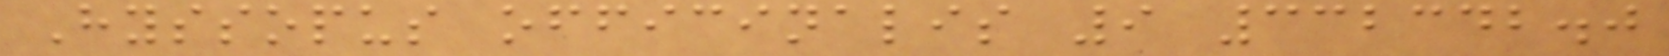Hyssopus officinalis 9 332342.0
